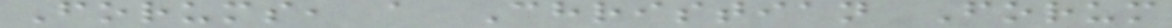Forums, a Christian Forum
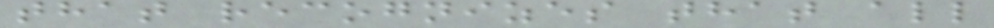that recognizes that all
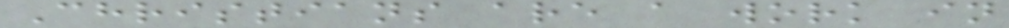Christians are a work in
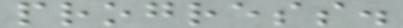progress.
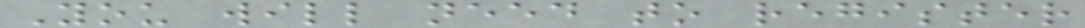You will need to register
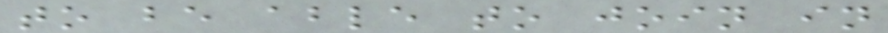to be able to join in
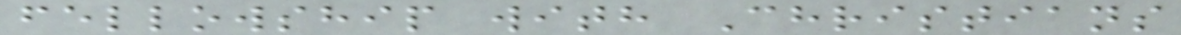fellowship with Christians
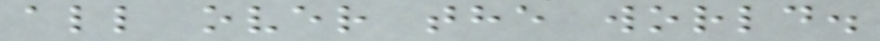all over the world.
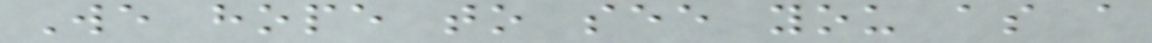We hope to see you as a
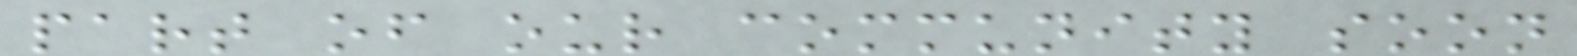part of our community soon
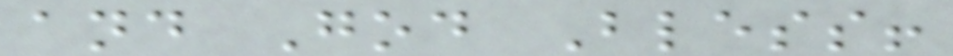and God Bless!
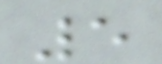5
